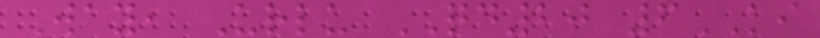Way, Urlu QD20 6KI
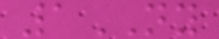1NY
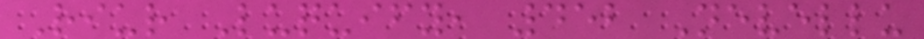Riur Luquify, 452 Nevellu
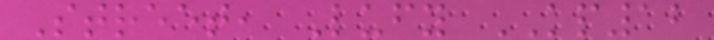Street, Lufy KP12
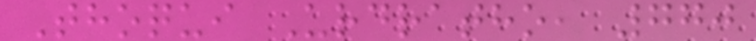Thoqui Urdratho, 770
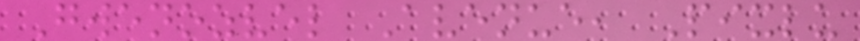Gwenozvel Avenue, Pixlu
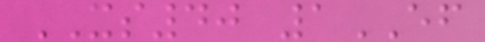XS40 1EF
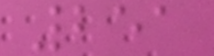251
